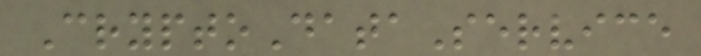CryptoDataService
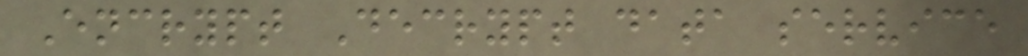Encrypt Decrypt data service
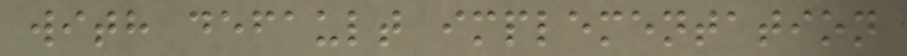with default implementation
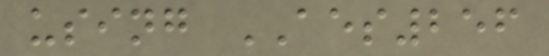using AES256
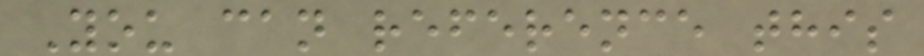You can reference this
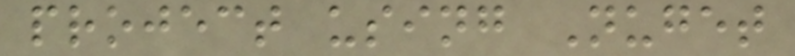project using Nuget
